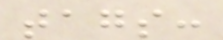tags:
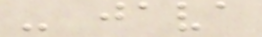- java
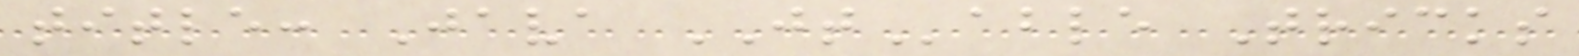title: Java JTable Tricks
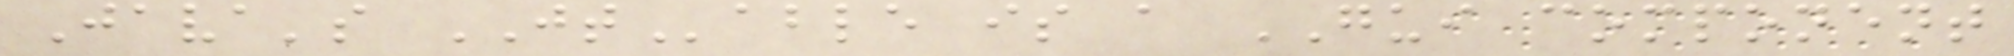Java's JTable is a GUI component
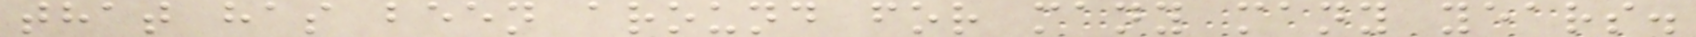that has been around for many many years.
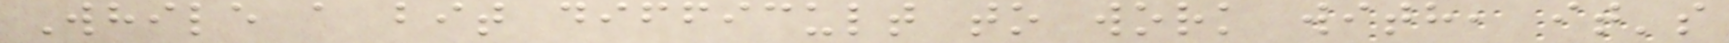While a bit difficult to work with, it's
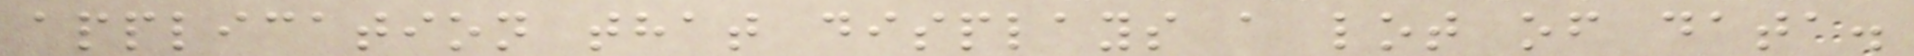application that displays a lot of data.
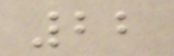22
